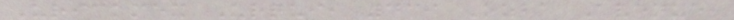Urickmex Urqui, 439 Ozba Avenue,
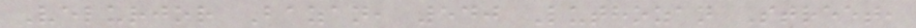Velurjor Bazan, 540 Luthozan Street,
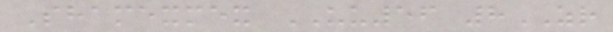Shamexmex UU56 8ZR
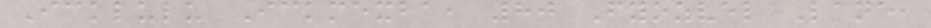Icklulu Ickmexba, 80 Fyozvel Lane,
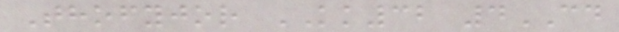Thofyjor KK32 4CD
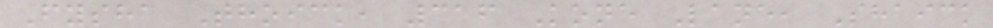Fysha Thoick, 316 Kone Lane, Shaick
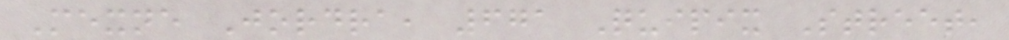Mexne Jordra, 671 Quipix Street,
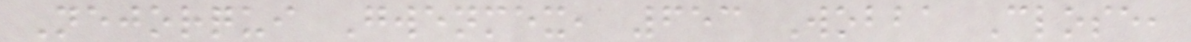Nejorqui Gwenmex, 653 Wobba Close,
